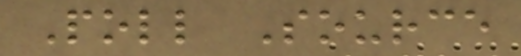Poll Source
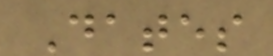Dates
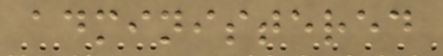administered
